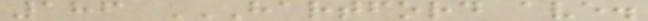186 HARTFORD AVE.
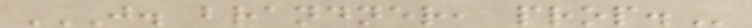J. BRANDNER, PROP.
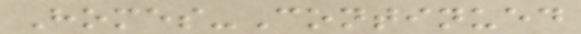Homes-Continued
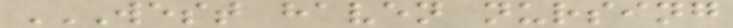WEST HAVEN NURSING
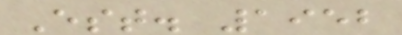Est. 1952
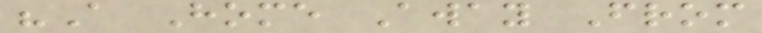"A Home Away From
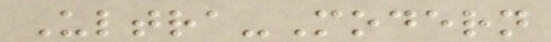Ultra-Modern
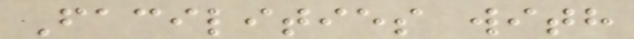Facilities with
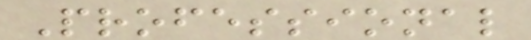Professional
